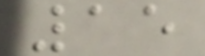15
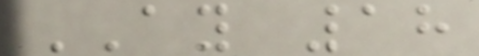AY 18
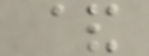&
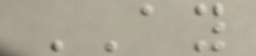AY
